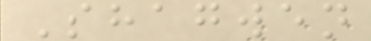Shagwen
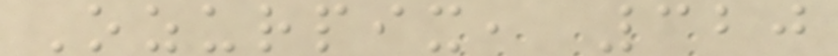Ozurpix, 320
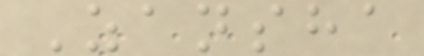Zansha
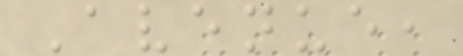Avenue,
